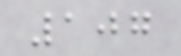107
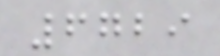6729
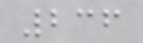236
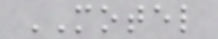MOTEL
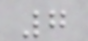7
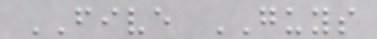FIVE GUYS
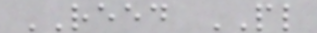REED PL
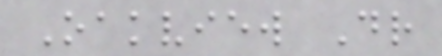Oakview Dr
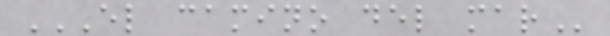EL CAMINO DEL MAR
